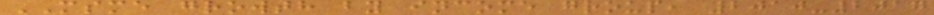MSME growth by income group, 2010-2017
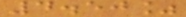4.50%
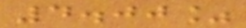4.00%
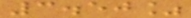3.50%
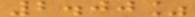2.00%
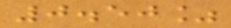0.50%
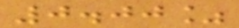0.00%
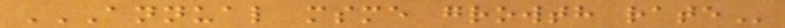ANNUAL MSME GROWTH RATE
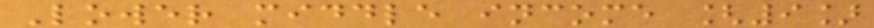Lower middle income [9]
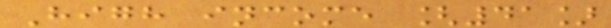High income [41]
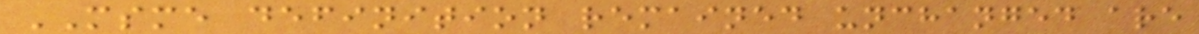MSME definition remained unchanged are
